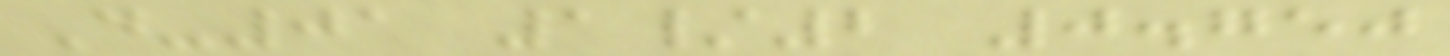D-01 1/2 0.750
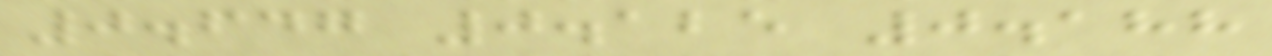0.647 0.125 0.188
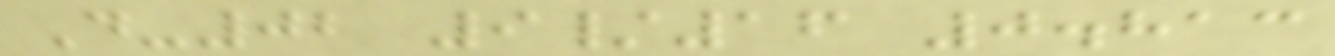D-02 9/16 0.813
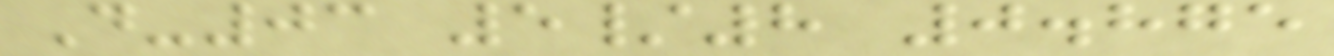D-03 5/8 0.875
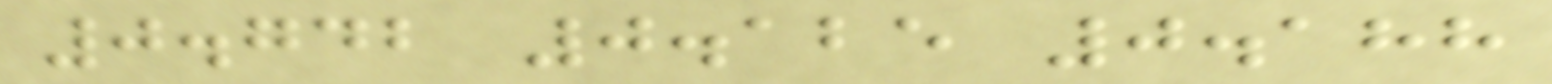0.742 0.125 0.188
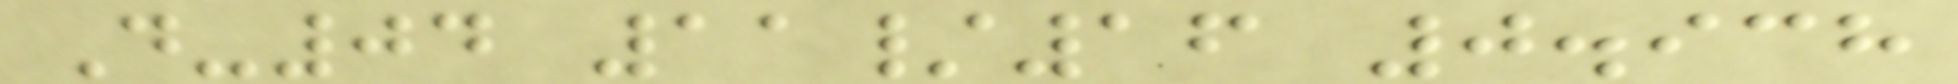D-04 11/16 0.938
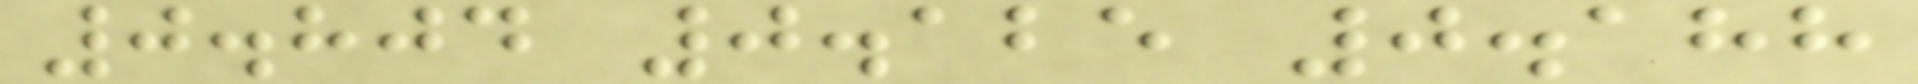0.804 0.125 0.188
